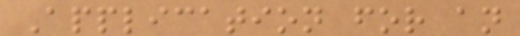Application for an
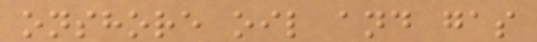onshore oil and gas
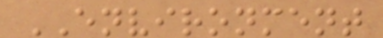ENVIRONMENT
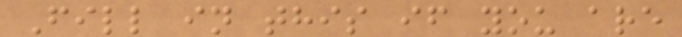Fill in this if you are
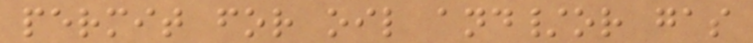permit for oil and/or gas
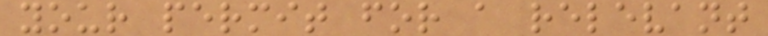your permit for a relevant
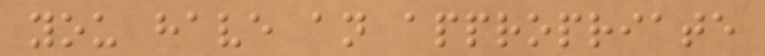you have an appropriate
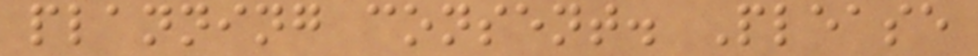planning consent. Please
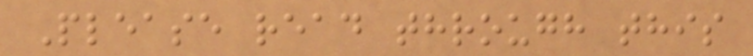Please read through this
